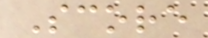Score
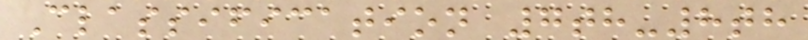Classification 7th-8th
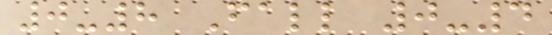0-8 Fall 0-4
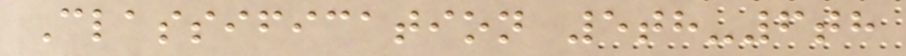Classification 5th-6th
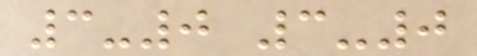3-0 3-0
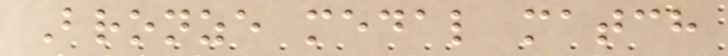Bronze medal match
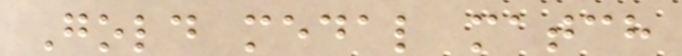Gold medal match
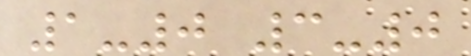1-0 3-0
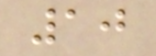10
